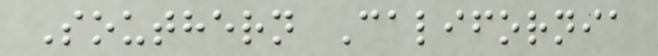Southern California
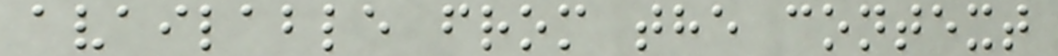available from the context
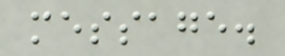message.
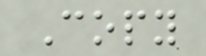Copy
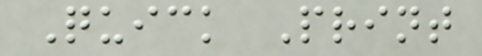Quick Print
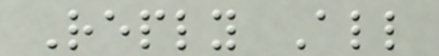Reply All
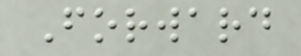Forward
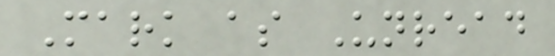Mark as Unread
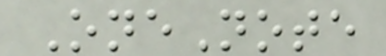OneNote
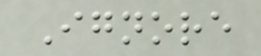Ignore
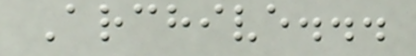Archive...
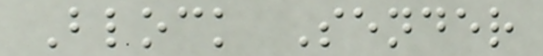Block Sender
